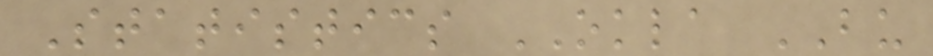Statistics OKLA BU
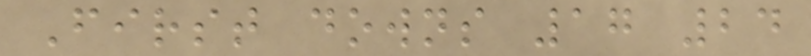First downs 17 24
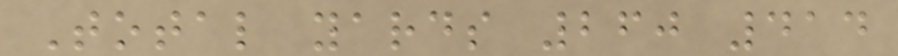Total yards 260 414
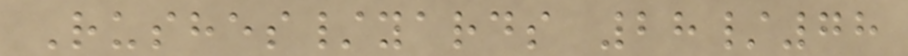Rushes/yards 28/78
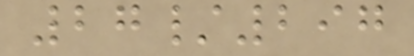27/297
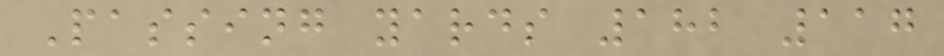Passing yards 182 117
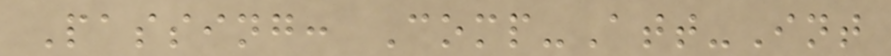Passing: Comp-Att-Int
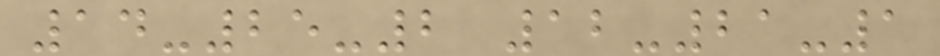14-25-2 12-21-1
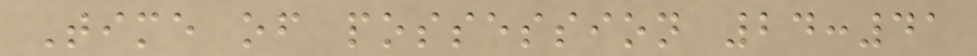Time of possession 24:41
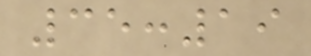35:19
